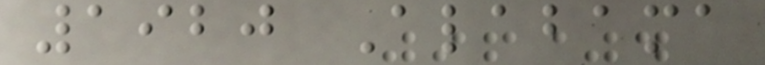1920 Alabama
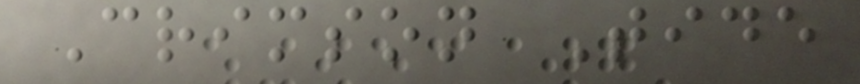Crimson Tide
